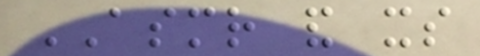ASMR and its
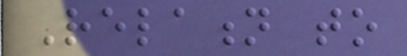Relation to
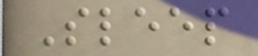Sleep
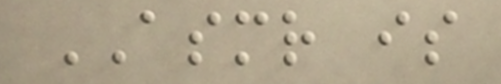ASMR is
